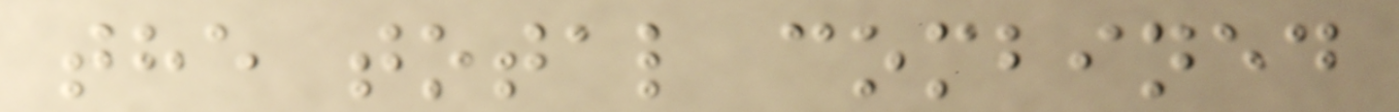the total combined
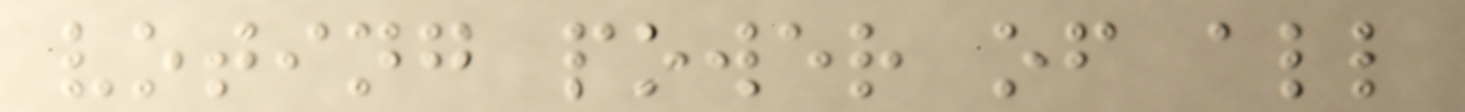voting power of all
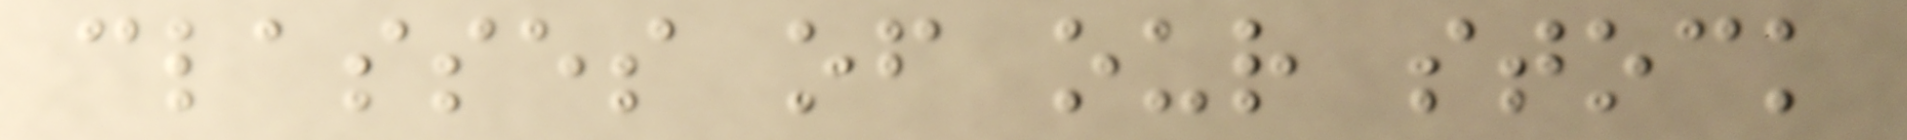classes of our stock
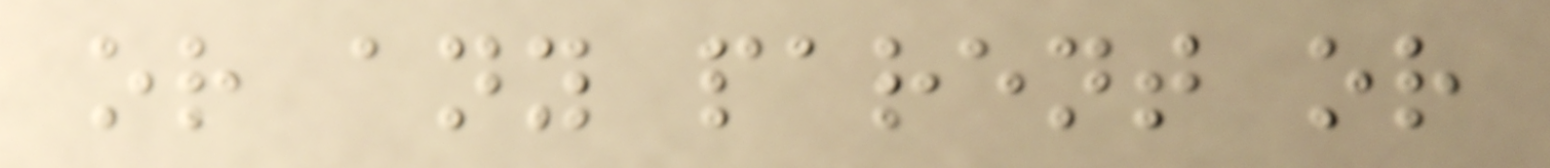or any parent or
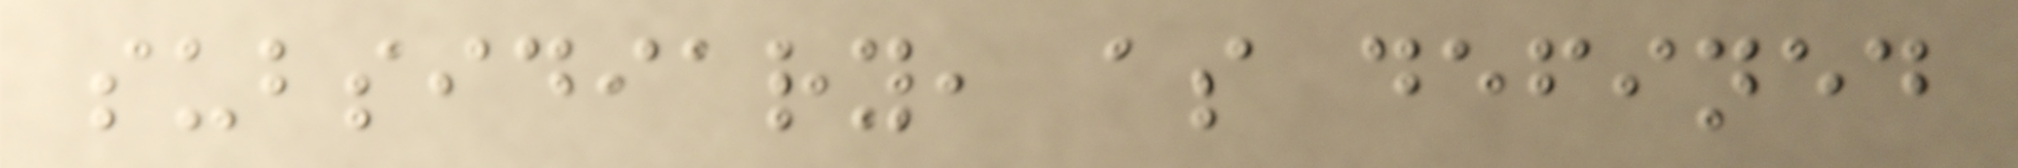subsidiary, as defined
